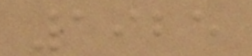1925
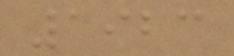1923
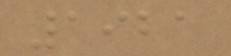1921
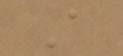A
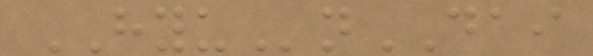HYUnDAI
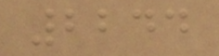2244
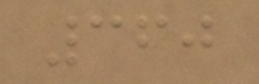360
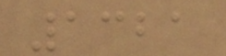1321
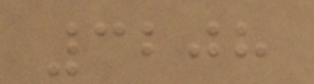3208
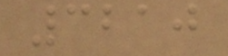3210
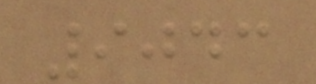9043
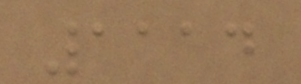1114
